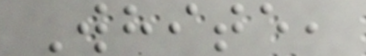White,
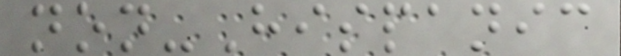non-Hispanic
